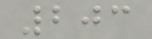203
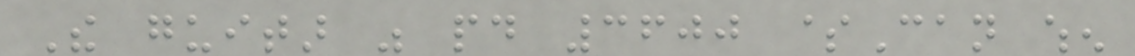The guitar was paid 3600 $Can when
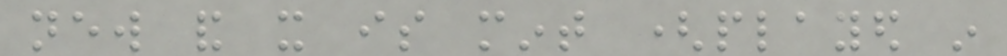new and it is mint (played in
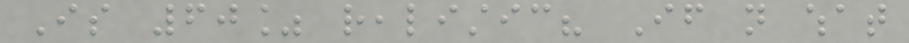Is 60% realistic? If not what
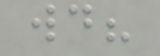would?
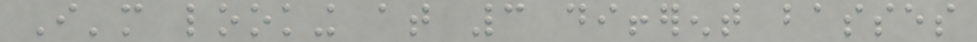I'm looking at 3 different basses
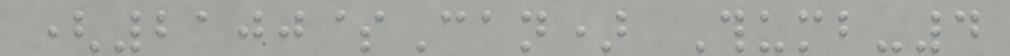(2100$Can) Thumb-4
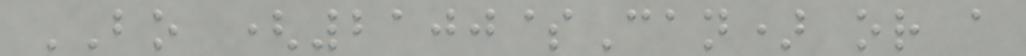BO (2100$Can) or a
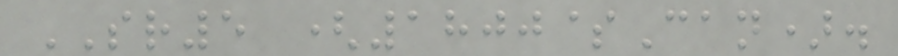SR5 (1800$Can).
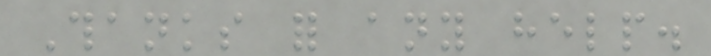Thanks for any help.
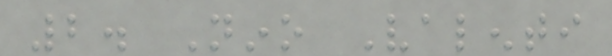2. Nino Valenti
